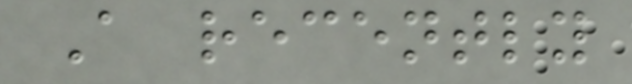A recently
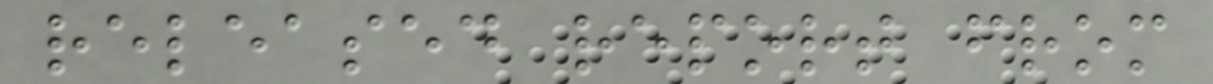released report from
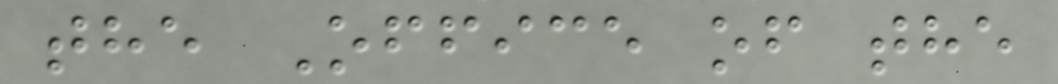the Office of the
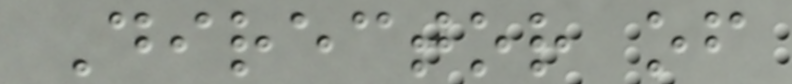Director of
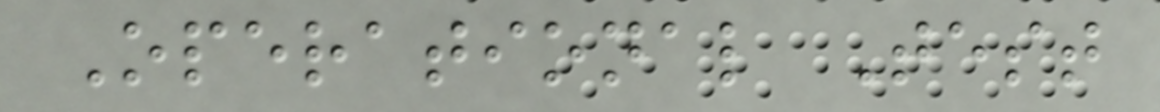Operational Test
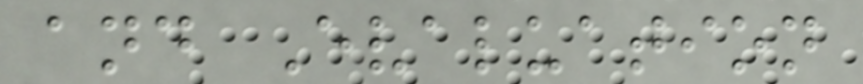and Evaluation
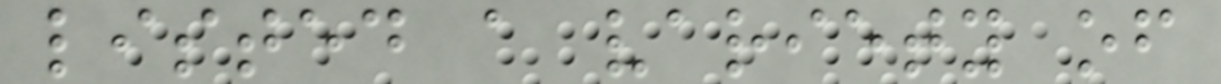listed a variety of
